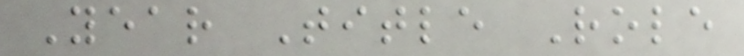Year Title Role
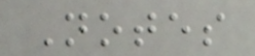Notes
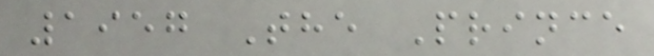1957 The Prince
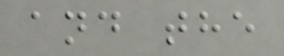and the
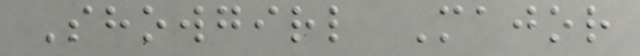Showgirl Major
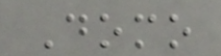Domo
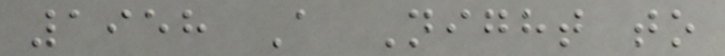1958 A Night to
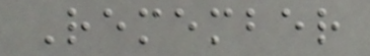Remember
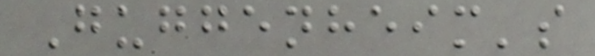Guggenheim's
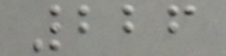226
